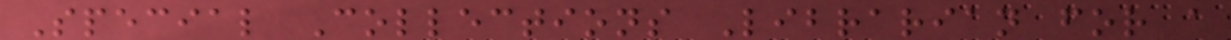Special Collections Librarian for a
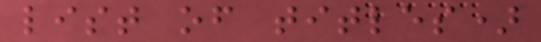list of titles)
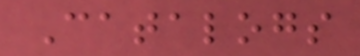Catalogs
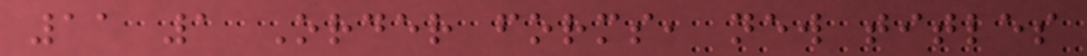11 1 Order forms, new titles
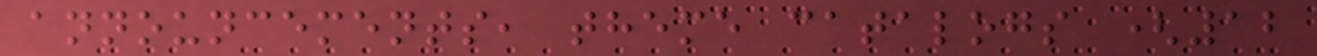announcements, theme catalogs (12
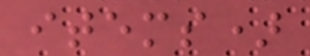items)
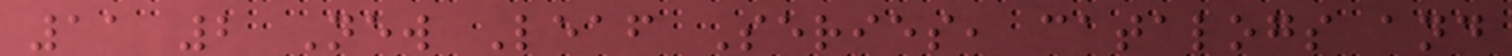11 2 New Leaf Series, catalogs and
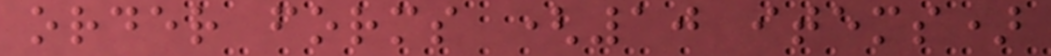order forms (10 items)
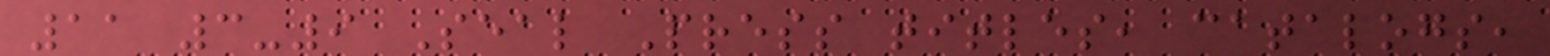11 3-9 Seal Press titles, catalogs,
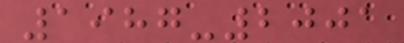1987-2001
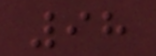98
